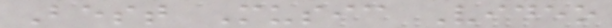Best Music Video
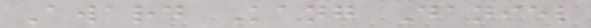Award Kang Daniel
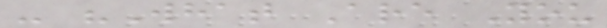- "What Are You
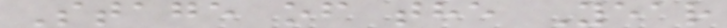Stage of the Year
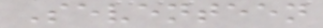Seventeen
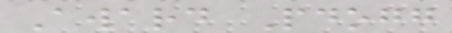Award Pdogg
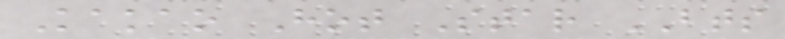Kakao Hot Star BTS
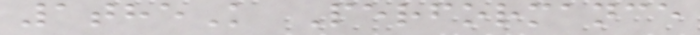1theK Performance
